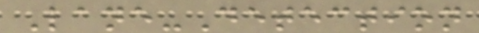Lane-Detection
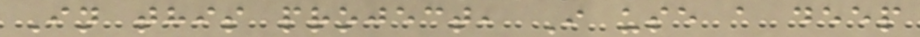In this project, I use a deep
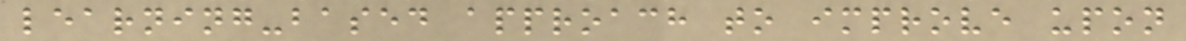learning-based approach to improve upon
